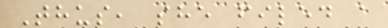Thus, she filed a
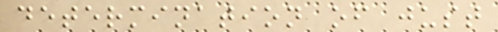determination of just
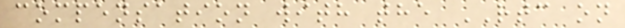compensation with the RTC on
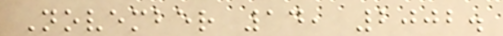November 14, 2002.
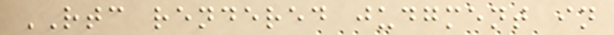RTC rendered judgment in
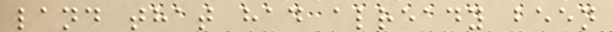land that had already been
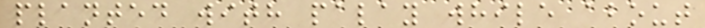planted with palay while about
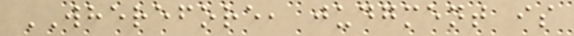WHEREFORE, judgment is
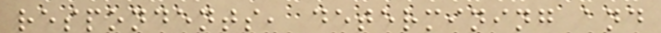respondents, determining and
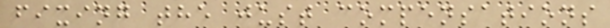fixing the just compensations
